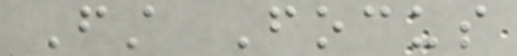First Focus
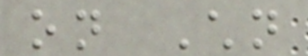on Children
